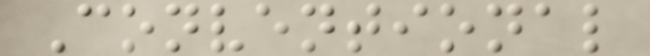Conventional
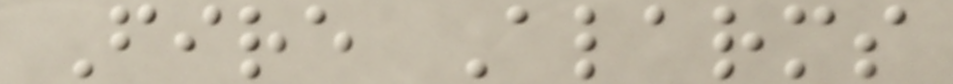Fire Alarms
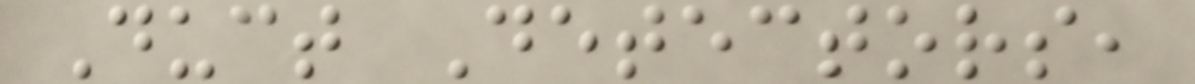Duct Detectors,
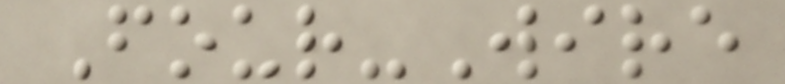Four-Wire
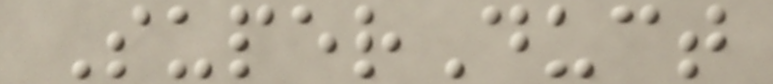SuperDuct
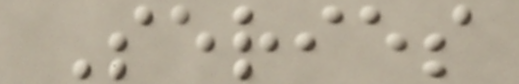Series
